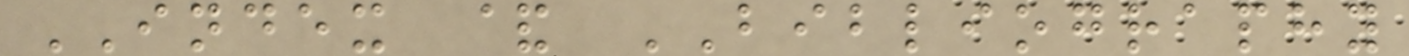INDEX & BIBLIOGRAPHY
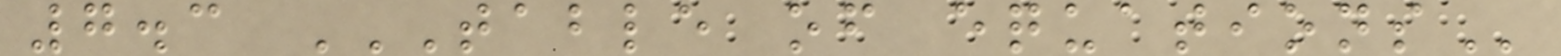7.3 TABLE OF EQUATIONS
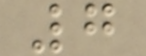7
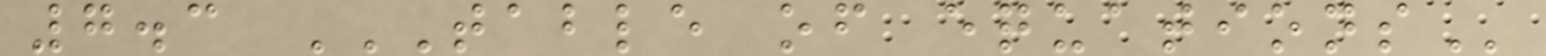7.3 TABLE OF EQUATIONS
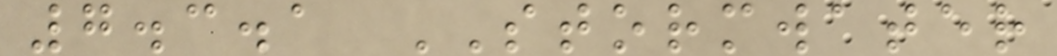7.3.1 STORMWATER
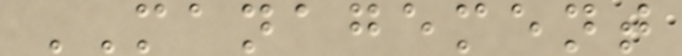MANAGEMENT
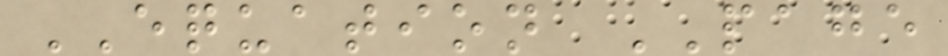EQUATION PAGE
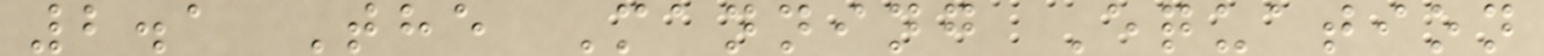2.1 The Manning Equation
